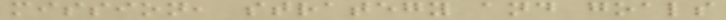mission, strategy and goals
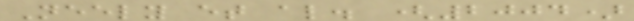Neely et al. (2004)
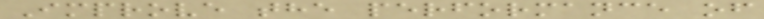Improve the performance of
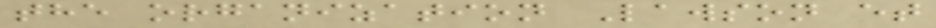the organization Lawson et
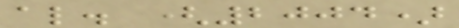al. (2004)
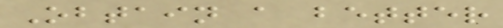Obtain a better
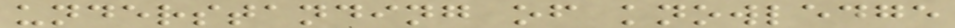understanding of knowledge
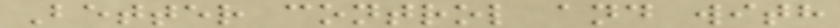Better control and with
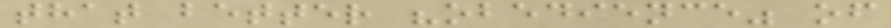that better "obedience" of
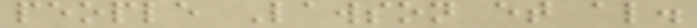people Lawson et al.
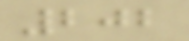202
